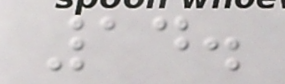14.
